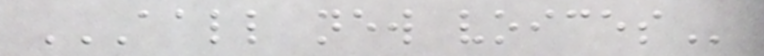AALL NEW VOICES
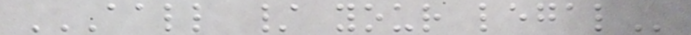AALL / YOUR LEGAL
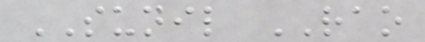SUNIL RAO
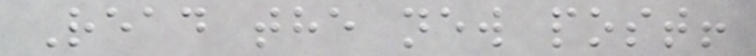Read the new post!
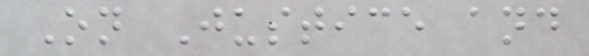On Justice and
